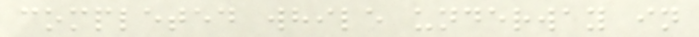completed while underway in
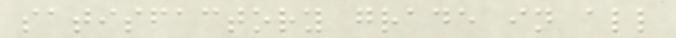satisfactory grade in all
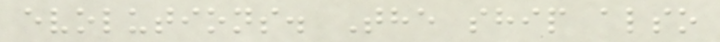evolutions. The ship also
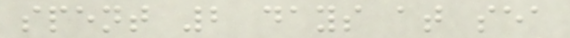spent 2 days at sea
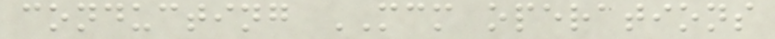conducting MCM operations
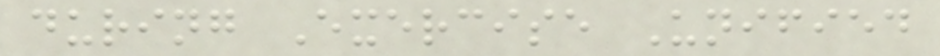during Exercise Unified
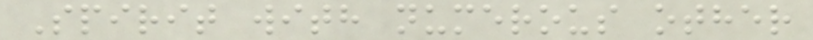Spirit with numerous other
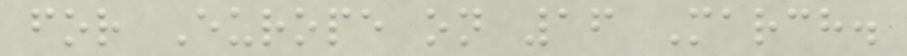for Europe on 16 March.
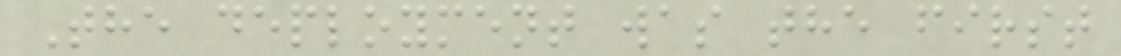The deployment was the first
